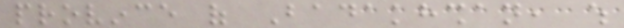province of Badakhshan, which
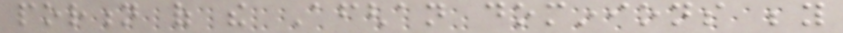portion of the Afghan dominions beyond
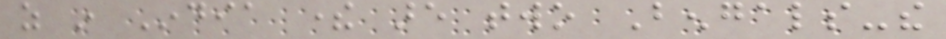as in India there are two Bengals-the
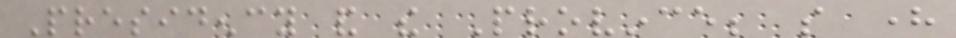Presidency and the Province; so here
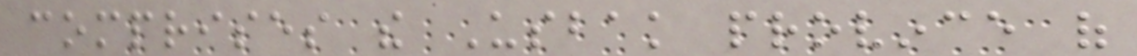comprises the Usbak province of
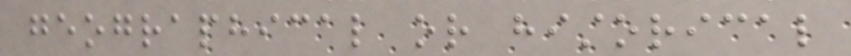geographical or historical
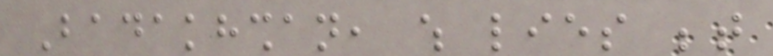Badakhshan, which lies between
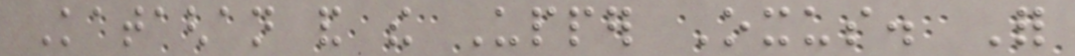Kataghan and the Upper Oxus. For
